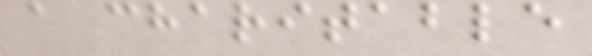a charitable
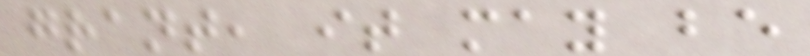grant, it may be
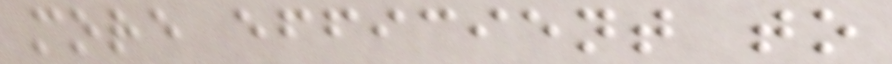more efficient to
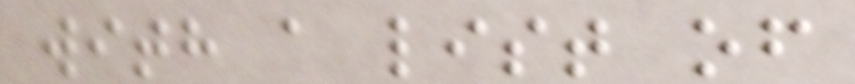with a list of
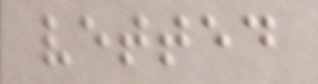vetted
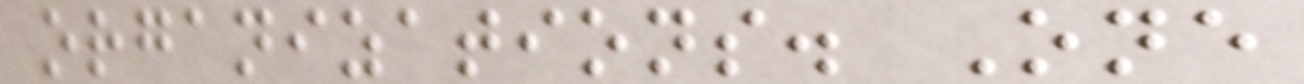organizations. One
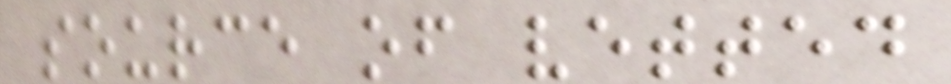source of vetted
